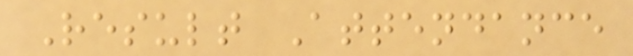Result Attendance
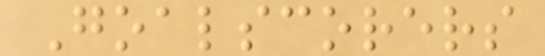Goalscorers
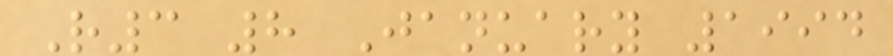R3 8 January 1994
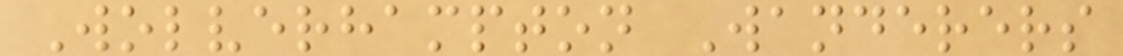Wolverhampton Wanderers
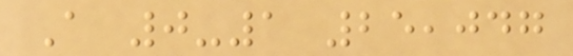A 0-1 25,047
